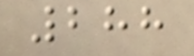288
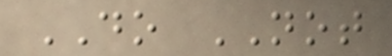DO NOT
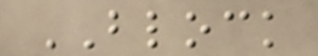BLOCK
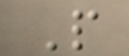P
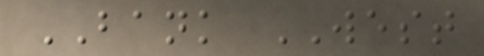BANK WEST
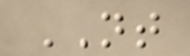NT
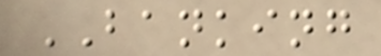BANKING
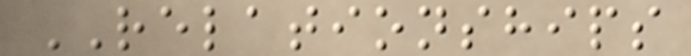RELATIONSHIPS
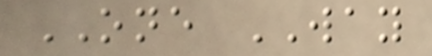ONE WAY
